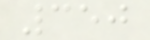350
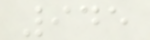945
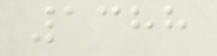1388
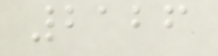2126
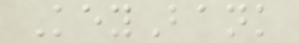KeyBank
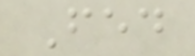Fed
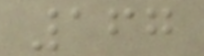167
